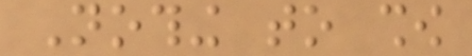Nothing to show
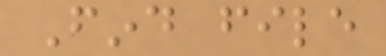Find file
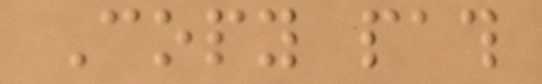Copy path
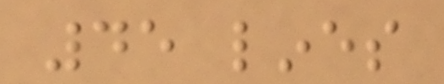45 lines
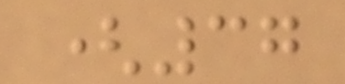(37
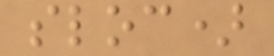sloc)
